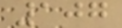107
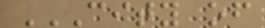CITY OF
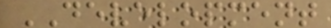DEVELOPMENT
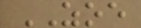ZOE
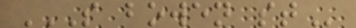S BOWEN ST
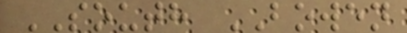SOUTH BOWEN
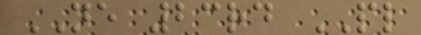NE 23rd PL
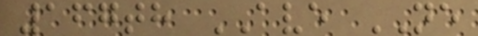167th AVE NE
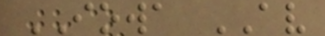IOWA AV
